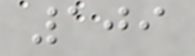109
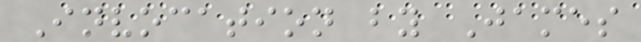Invocation by James
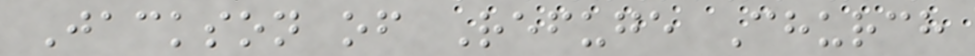Jackson of Refuge Church
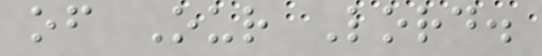of Our Lord.
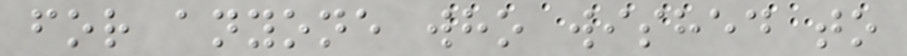for anyone who wished to
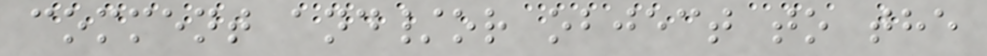comment and/or object to the
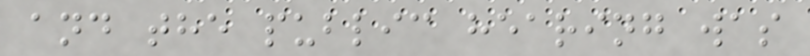and the public hearing was
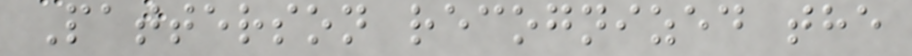Patterson recognized the
